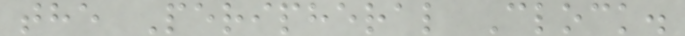the Peripheral Clock.
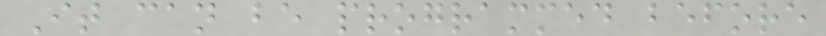It can be programmed before
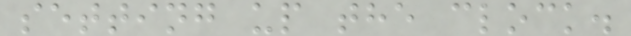setting up the clock.
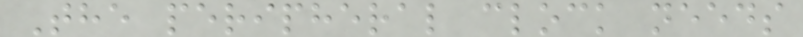The peripheral clock needs
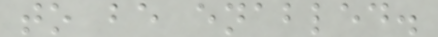to be enabled.
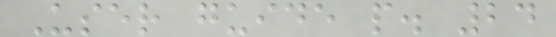User guide p. 24
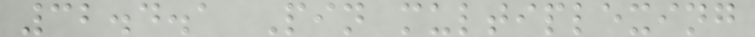32.4.1 Pin multiplexing
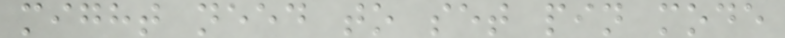might need to set pin mode
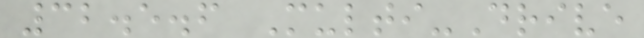32.5.6 Multi-Drive
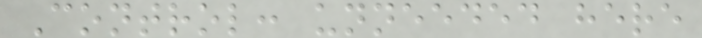Control: unneeded here
